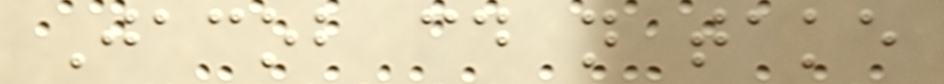Jacob could not take
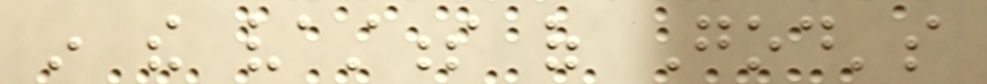in the vastness of God's
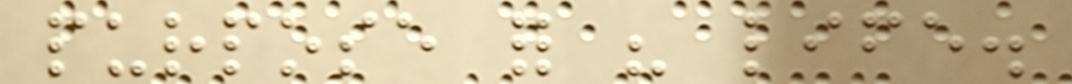purpose for his life.
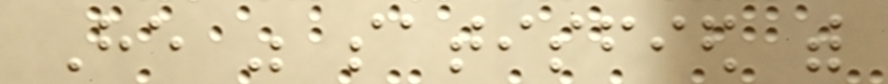He was satisfied with
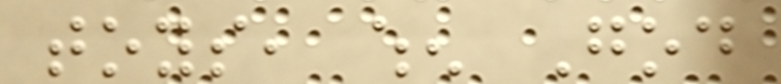toys, when God
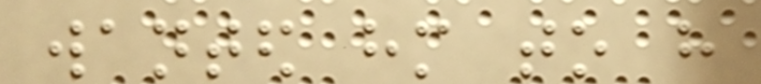wanted him to have
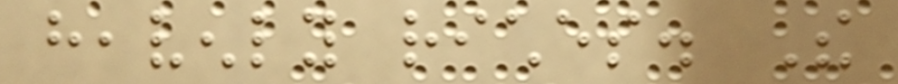heavenly riches. The
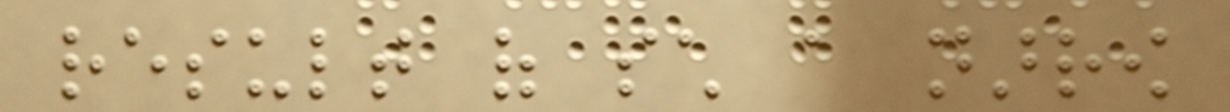result of such a narrow
